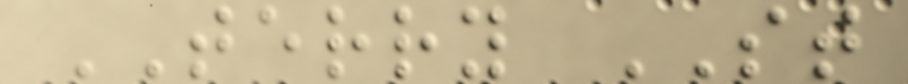TERRY ST
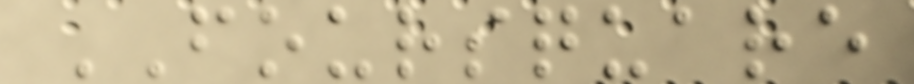FOURSQUARE
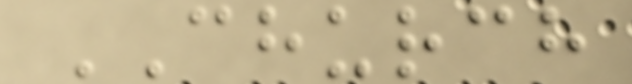CHURCH
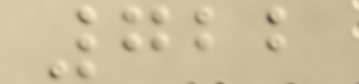722
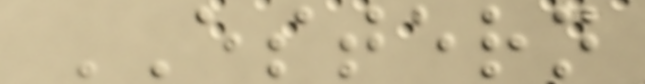ESTERN
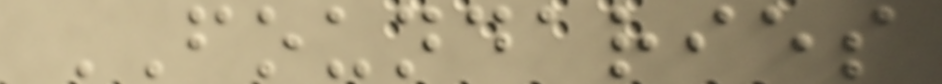FOUNDARIES
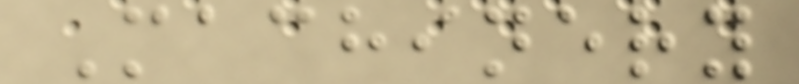Machinery
